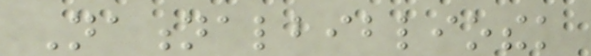Nationalbibliothek
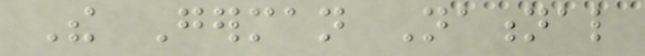The German National
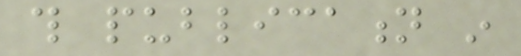this publication in
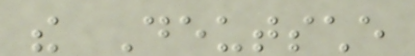the Deutsche
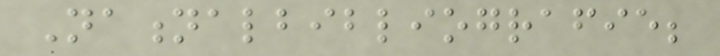Nationalbibliografie;
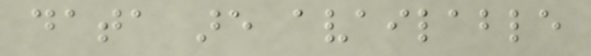data are available
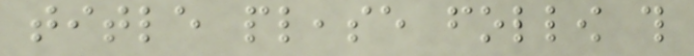title please follow this
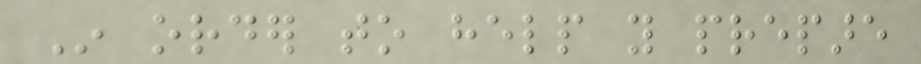In order to help you prepare
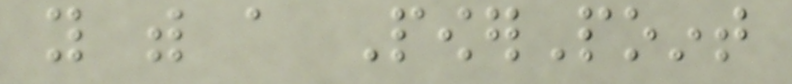you with a PowerPoint
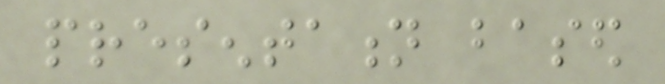presentation based
